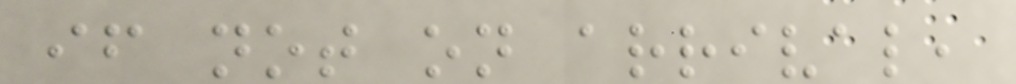if not on arrival,
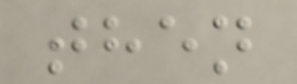then
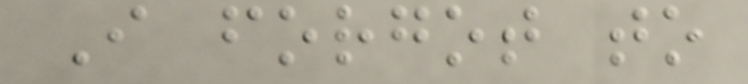I forgot to
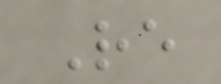Re
